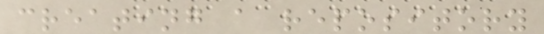creating a repository
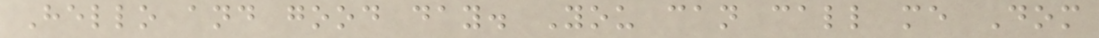Hello and good day. You can call me Dom
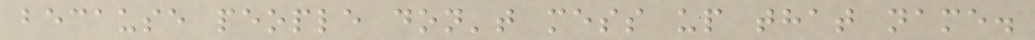because people don't mess up that name.
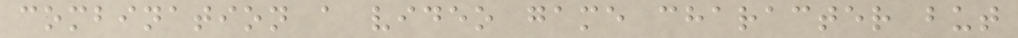combination a video game character but
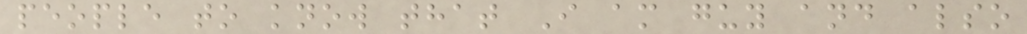people to know that I am guy and also
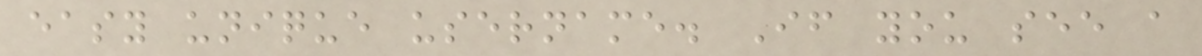easy unique username. If you see a
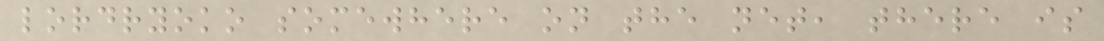lordryoko somewhere on the net, there is
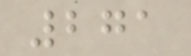271
